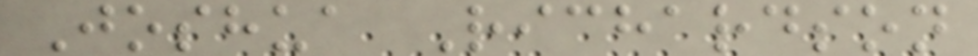Joshua Richardson
